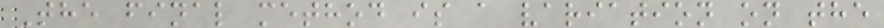The final method is a variation on the
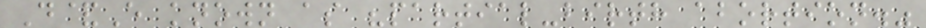D&E known as "partial-birth abortion."
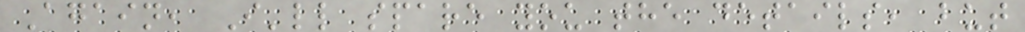Again, I'll spare you the details, but
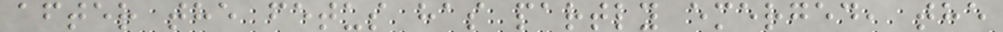after the fetus has partly emerged, the
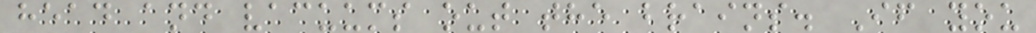head and vacuums out the brains. If you
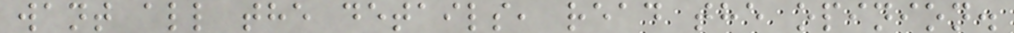want all the details, read the opinion.
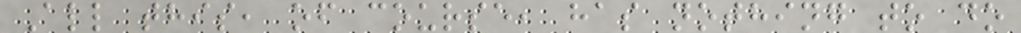All this, of course, has nothing to do
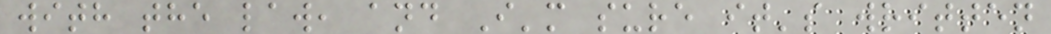with the law, and I'm sure it's written
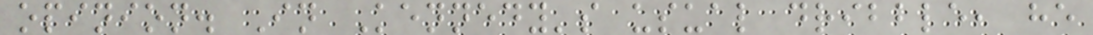opinion. In Kennedy's usual dribble, he
